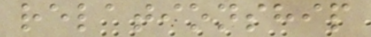relationship
